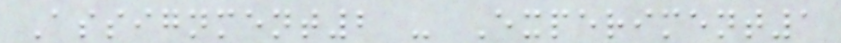Assignment2 - Experiment1
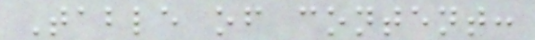Table of content:
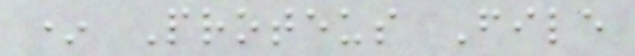* Proteus File
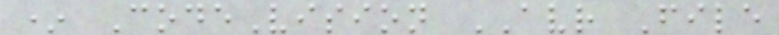* CodeVision AVR File
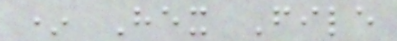* Hex File
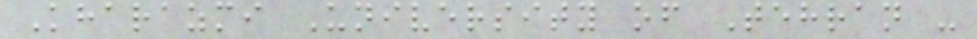Kharazmi University of Tehran -
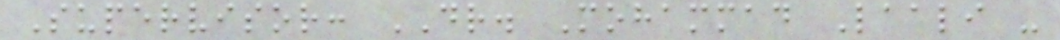Supervisor: DR. Mohammad Laali -
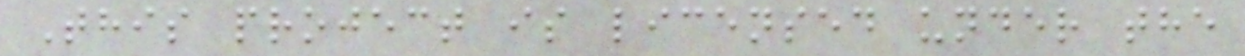This project is licensed under the
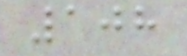108
